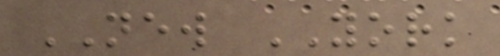NEW YORK
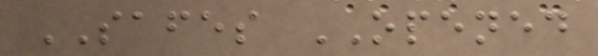SAFES OPENED
